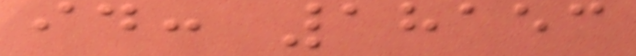id: 18153
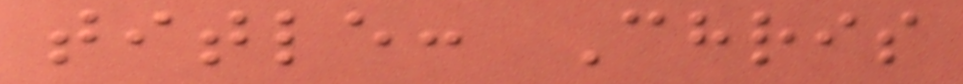title: Chris
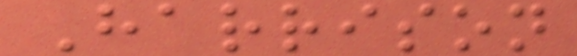Harrison
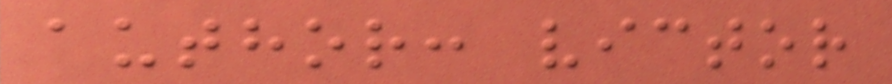author: victor
